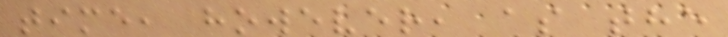time, however, as the
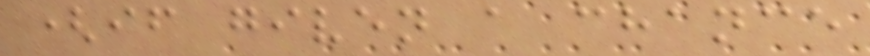(if given a chance
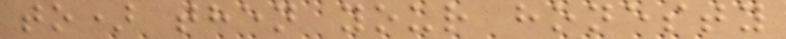to) then your honesty
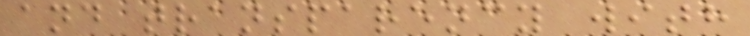and transparency with
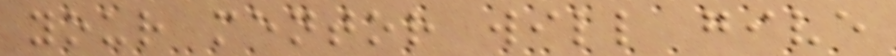your mentor will give
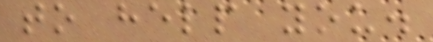to help you.
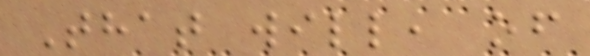That will, of
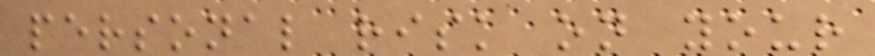personal risk on your
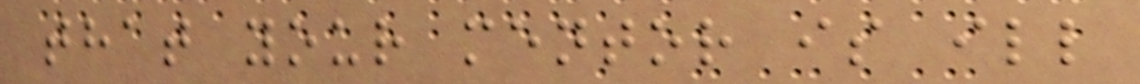that your mentor is ill
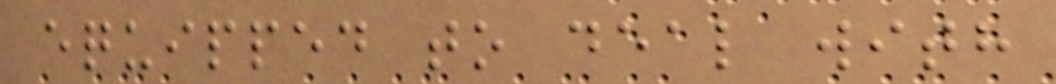equipped to deal with
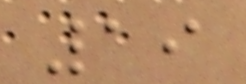19
